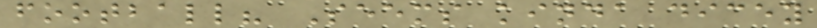football? Seems kinda dicey
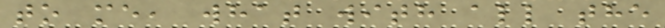to me, what with all the
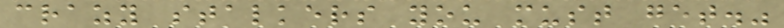crazy stalkers you must get."
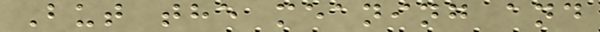But the meaning and
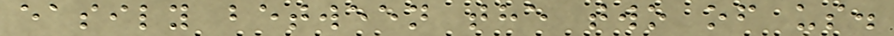easily between the two of us.
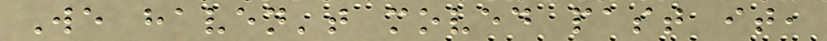We haven't moved past it,
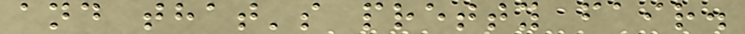and that's pretty fair.
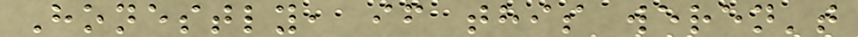Honestly, if this weren't
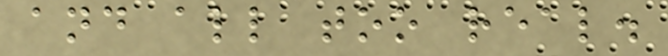and all too real.
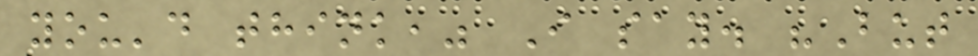you'd think," I say. "But
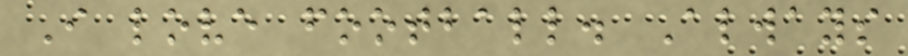I love football. Always
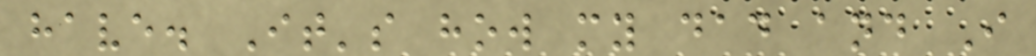have. It's how my dad and I
